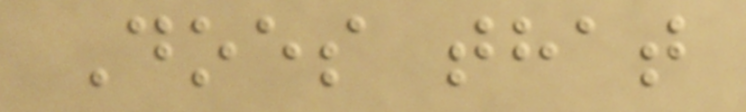Does that
